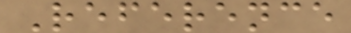Reference
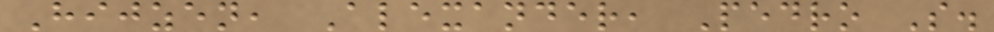Hijzen, Alexander, Pedro S.
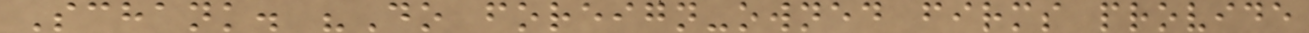Schank. "Do foreign-owned firms provide
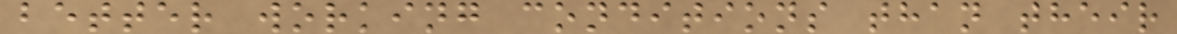better working conditions than their
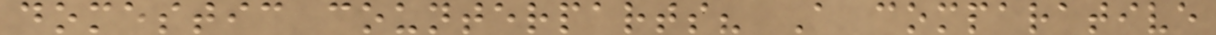domestic counterparts? A comparative
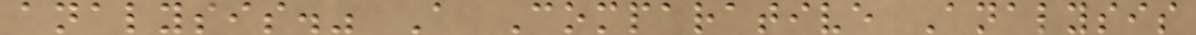analysis." A Comparative Analysis
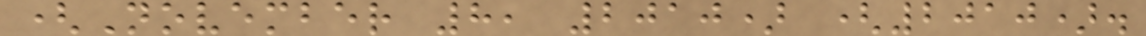(November 8, 2010) (2010).
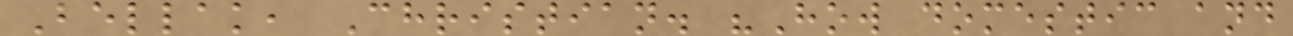Bellak, Christian. "How domestic and
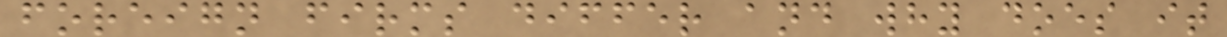foreign firms differ and why does it
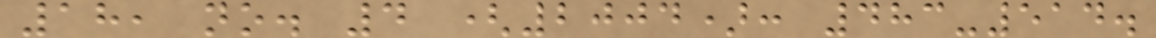18, no. 4 (2004): 483-514.
